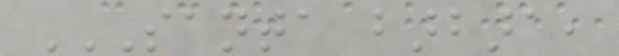SANTA BARBARA,
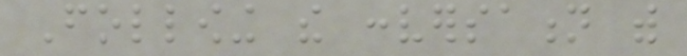Following the conversation with
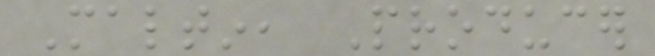Maltin, Producer
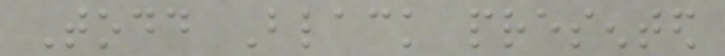Todd Black presented
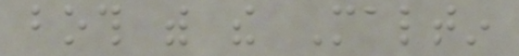both with the Maltin
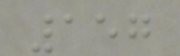157
